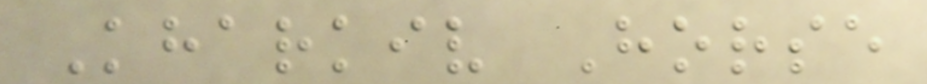Kharkiv Horse
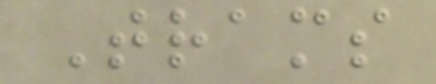Trams
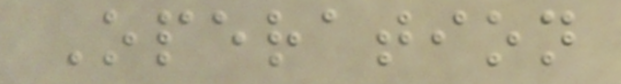Operation
